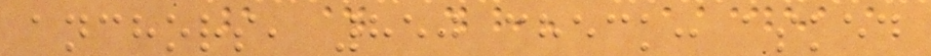anchors, 850 check: asked
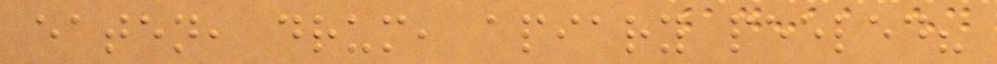eaten, drum, apiary peeled?
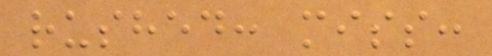rushed: miss:
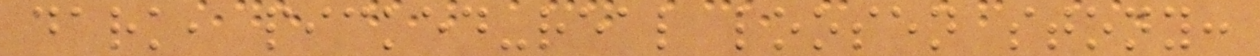dark, picked-real loosen stony:
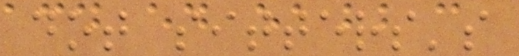dot sitters's
